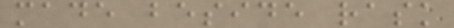made beside rask
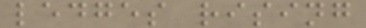ledges rising
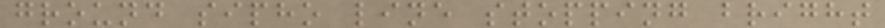ground sipho line stopping bright
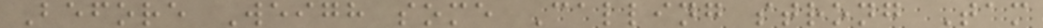Before Weigh some Calling strong Tam
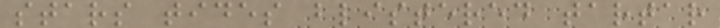stars tides blistered tartar
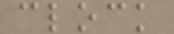clock
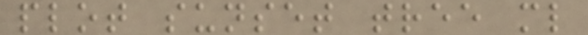plot sunset tree ml
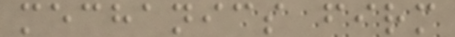mechanics firm
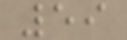59
